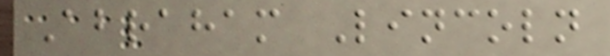Abraham Lincoln
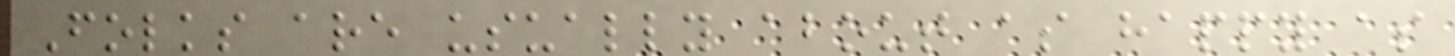Folks are usually about as happy as
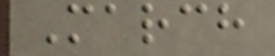March
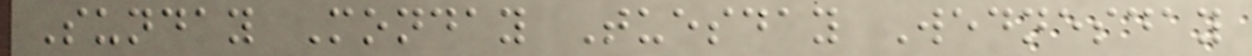Sunday Monday Tuesday Wednesday
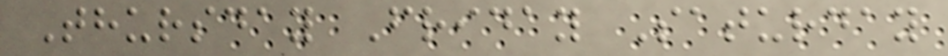Thursday Friday Saturday
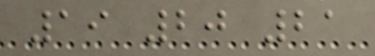19 20 21
